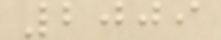2009
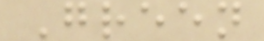Green
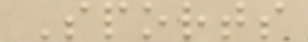Sports
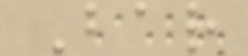Bar
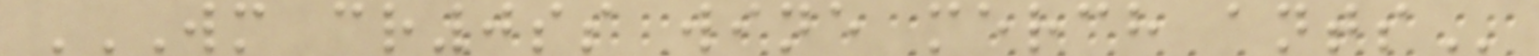WM CR0SS WINE MERCH ANTS
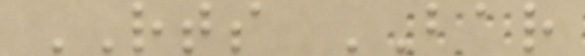RTS BAR
